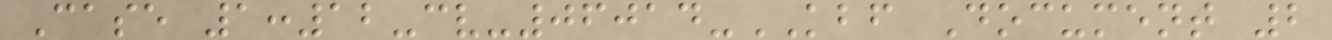Case 1:12-cv-06014-KBF Document 2
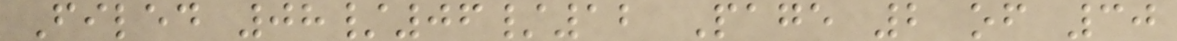Filed 08/06/12 Page 2 of 30
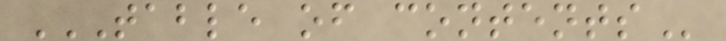TABLE OF CONTENTS
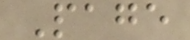Page
